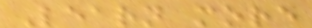Learn more
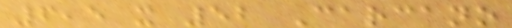6,5 x 52 Carcano
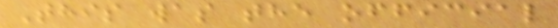This was the official
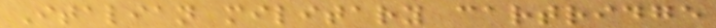Italian military cartridge
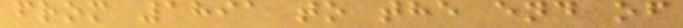from 1891 to the end of
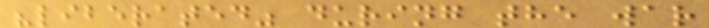"liberated" during the war
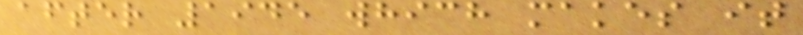after 1945 which makes it
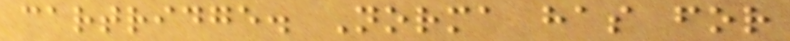cartridge. Norma has for
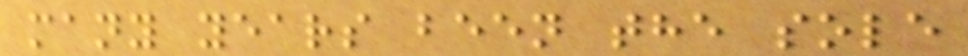many years been the sole
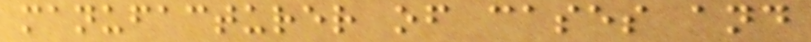manufacturer of cases and
